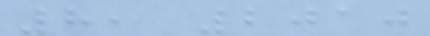8, 2010
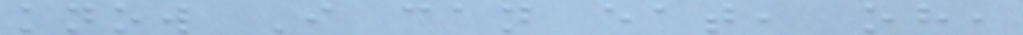know I can eat, oh,
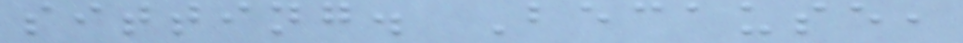sitting. Because,
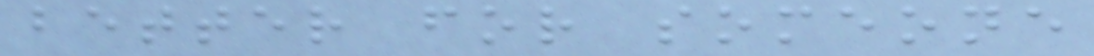better for someone
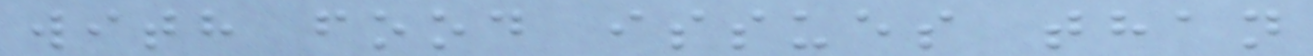with food issues than
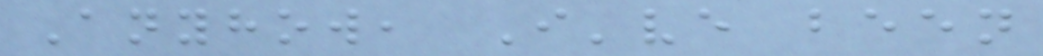Anyhow, I've been
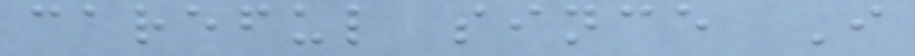careful since I
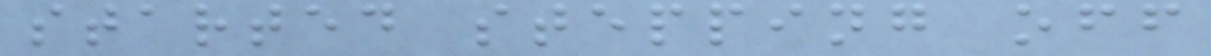started stepping off
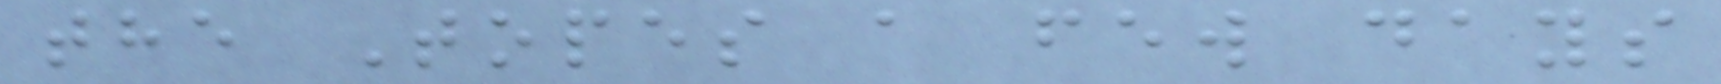the Topes a few days
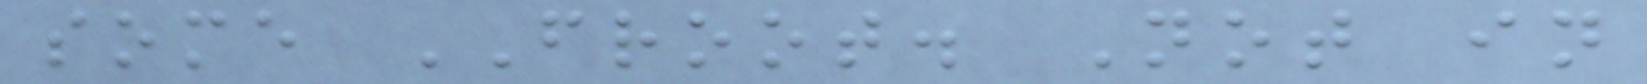some FROOT. Not in
